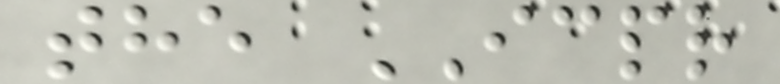the ICPR
